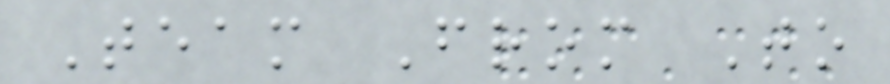Team From To
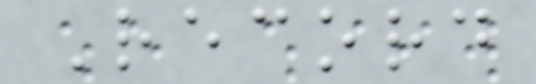Record
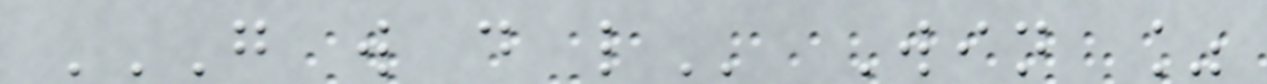G W D L Win %
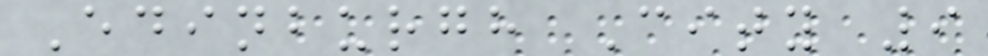Edinburgh City 9
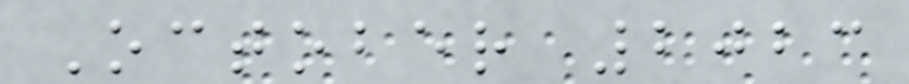October 2023
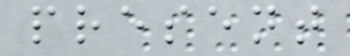present
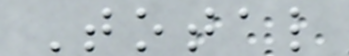Total
